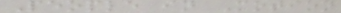People in Motion
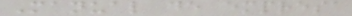Manual de empresa
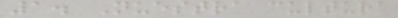1. Nuestra cultura
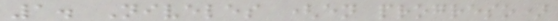1. Niveles (en progreso)
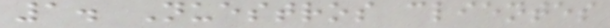1. Nuestros clientes
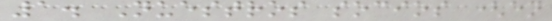1. Nuestros socios (en
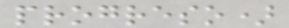progreso)
